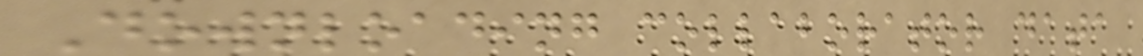Downloading collaborator data
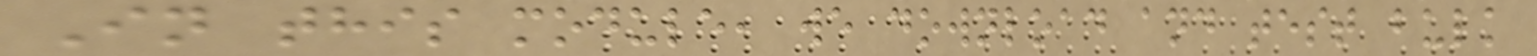In this module, we download and test bulk
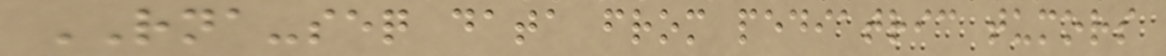RNA-seq data from pediatric tumors
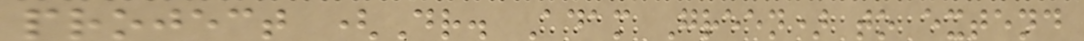project (Dr. Adam Green) to extend
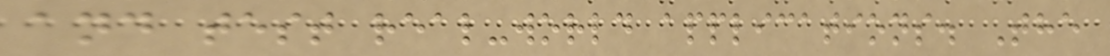and test real-world applications. The
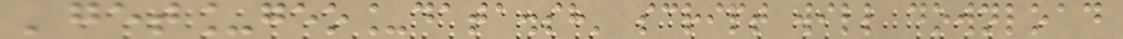'get_geo_data.sh' script will download
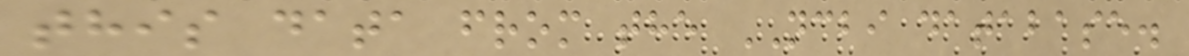this data from the NCBI database.
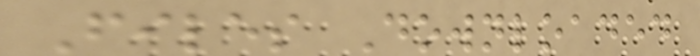Files Downloaded
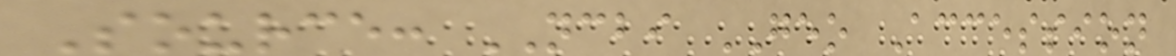Source: NCBI GEO Accession
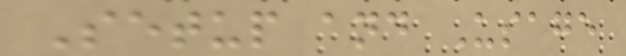Setup and Usage
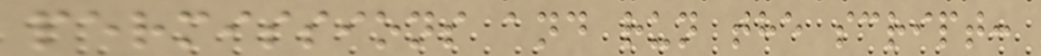permissions and run the script:
